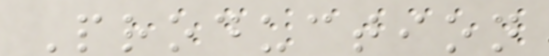Production
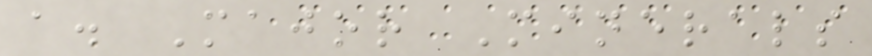a. Major Minerals
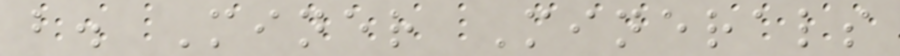b. Miner Minerals
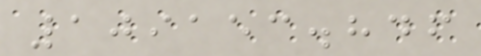109153.846
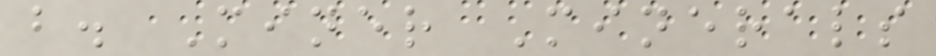b. Miner Minerals
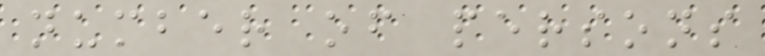number of persons
